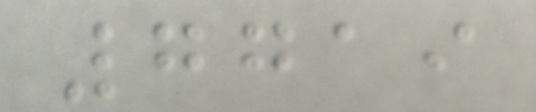7719
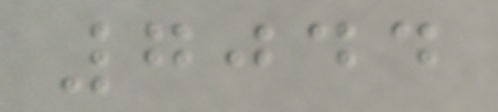7044
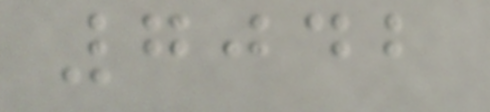7042
